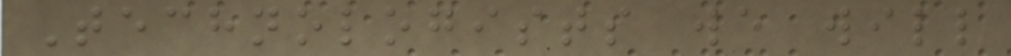Technologists we will
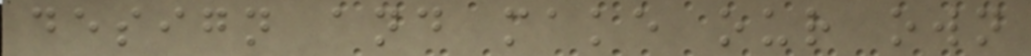design and make our own
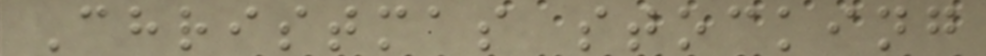Christmas stocking
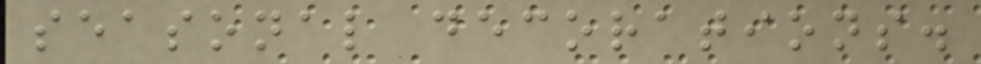seasonal decorations.
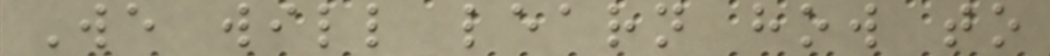We will learn how to
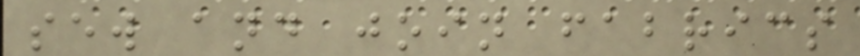sew and join fabrics
